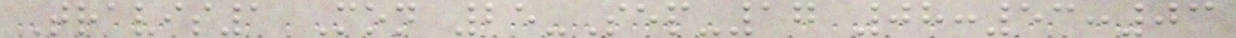Travis1 Mon 25-Sep-17 08:53:03
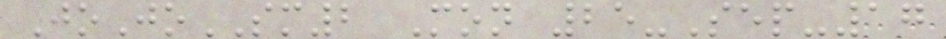JoJoSM2 Mon 25-Sep-17
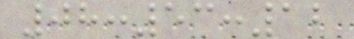08:53:12
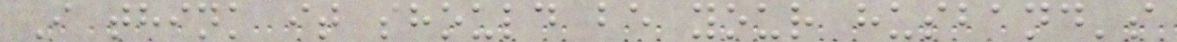I think it should be your husband's
